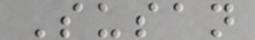Susan
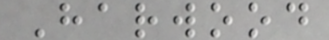Harwood
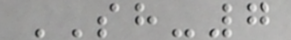SH-7
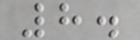8.
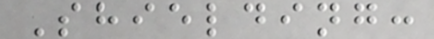Shielding:
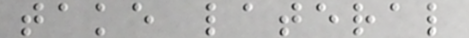take lateral
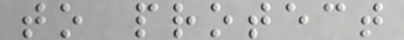to protect
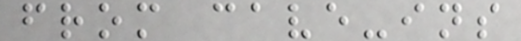from cave-ins
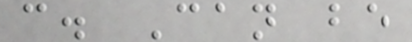c. Can be
